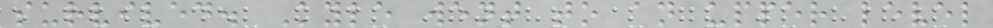survived. Kyle went to an upper level
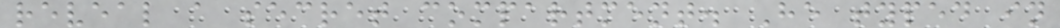reveal a secret compartment. He typed in
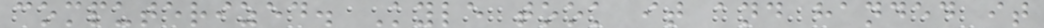computerized. Kyle took it and handed it
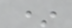*
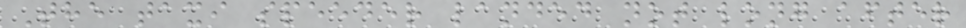The taxi speeder landed not long after
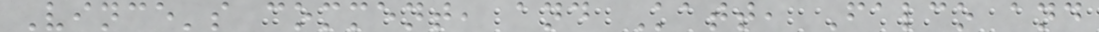Vince's comment, and Katt, Falco and
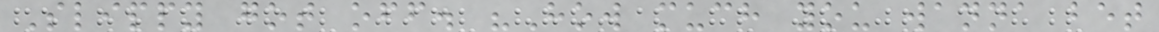Slippy got off. "How much you wanna bet
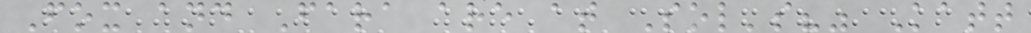Fox and Fara are at Sol's?" Katt
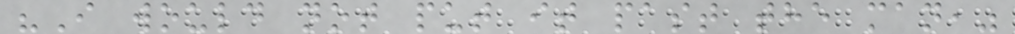"I would not put it past the man,"
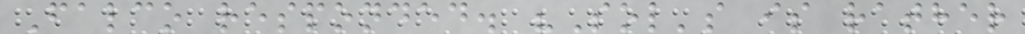Falco responded. "Sol's is rather
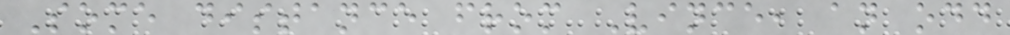Some distance from Vince, an odd
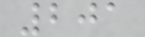201
